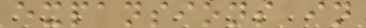expansions in
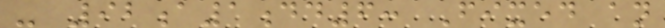- 92a1dd6: Fixed an
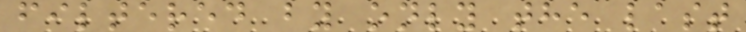filtered by only the last
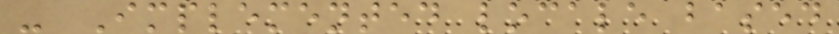- Implemented locale based
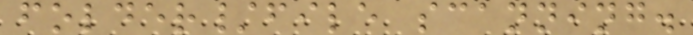folder/file scanning.
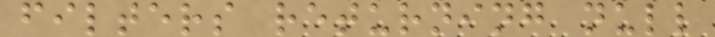filters returning null
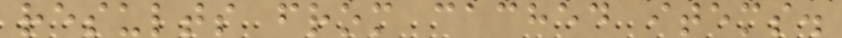results from cached items.
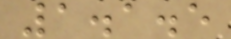1.1.5
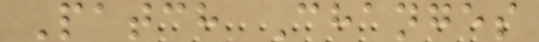Patch Changes
